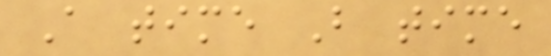A time B time
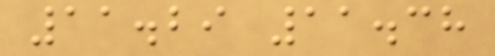11.29 11.38
